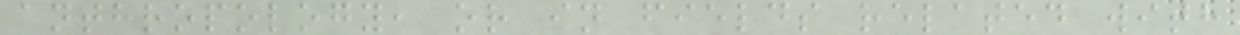anthropology, or in fields related with
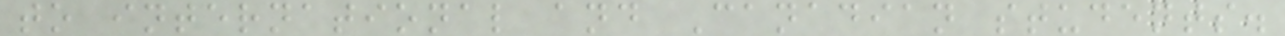to international and Canadian students.
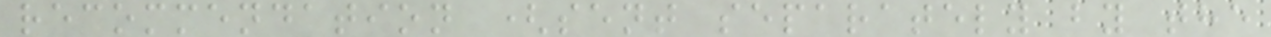recommendation (sent separately by the
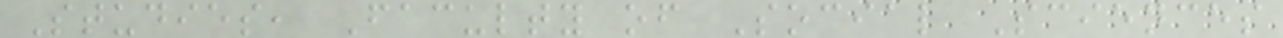Studies, Faculty of Social Sciences
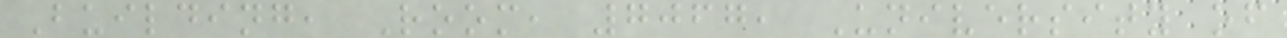Building, Room, 7067, University of
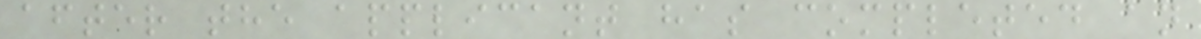after the applicant has completed an
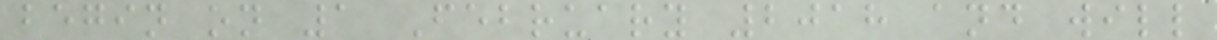begin on 1 February 2018 and will
